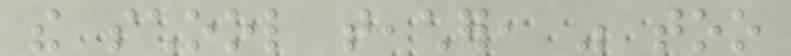the school teacher, was too
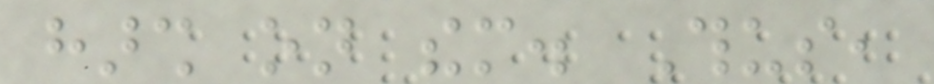harsh on them. Thus,
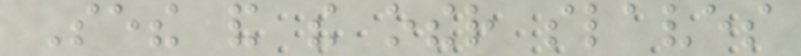Sethe and the other slaves
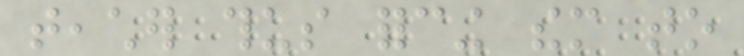teacher thus forcing them to
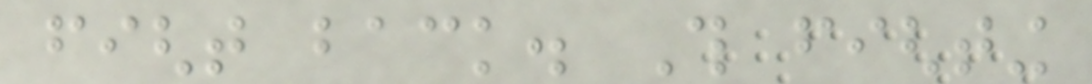fight back. This fighting
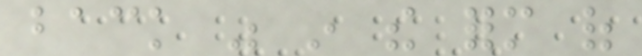back was in the form of
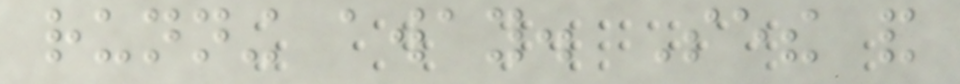running away. Sethe and
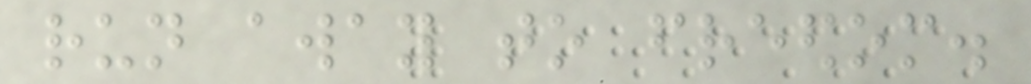run away to freedom.
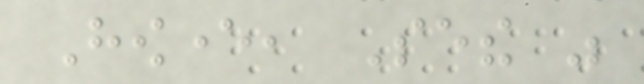However, Sethe was
